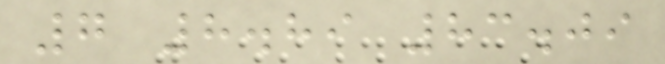7 8.89 83.09
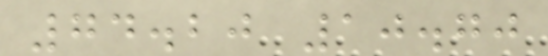74.20 10.70
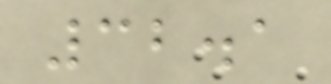32.1
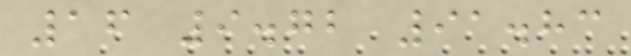16 9.72 91.83
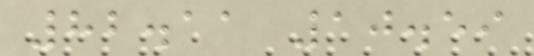82.11 10.59
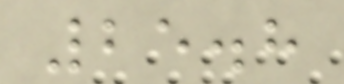25.8
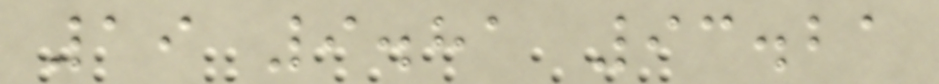19 9.81 93.21
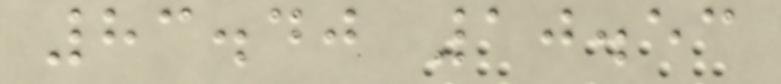83.40 10.53
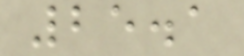25.1
